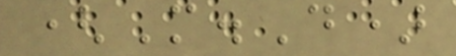(M.D)
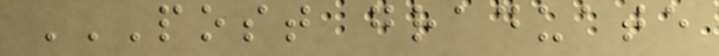POST GRADUATE
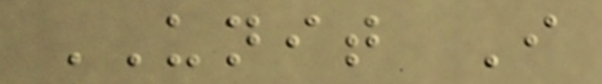UNIT I
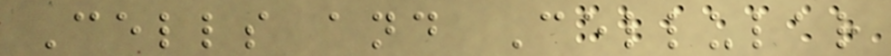Cells and Cellular
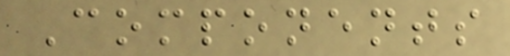Components
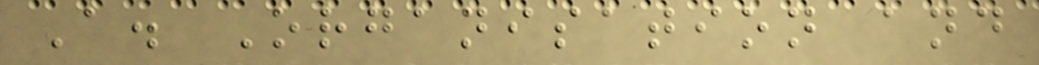A. Organisation and
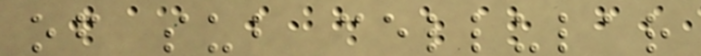of sub cellular
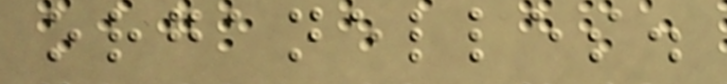organelles.
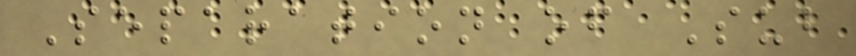Separation of Sub
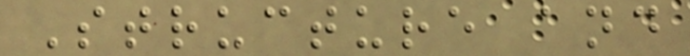Structure and
